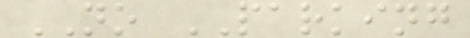NO PARKING
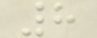8
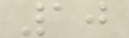10
